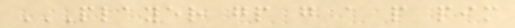PLAYER GP G A P PIM
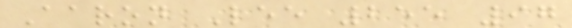Aaron Lee 255 97
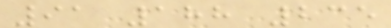91 188 235
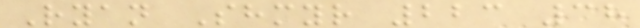Ryan Shmyr 223 38
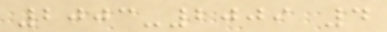2003-2009 4
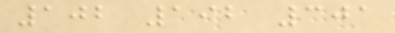102 192 301
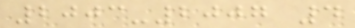2003-2007 4
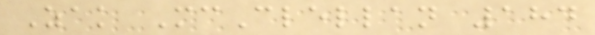Zak McClellan 184
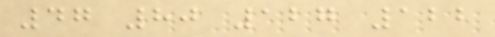47 80 127 122
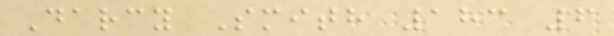Darcy Smith 183 6
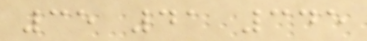35 41 345
